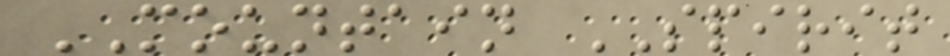MOUNTAIN SPIRIT
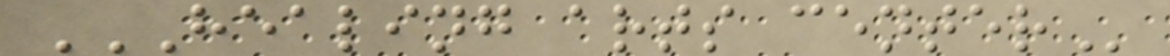HEALING ARTS CENTER
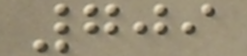709
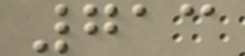713
